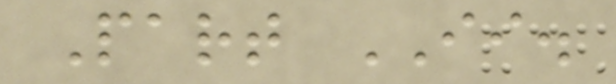Part II.
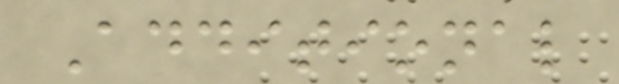Additional
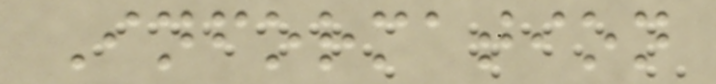Information
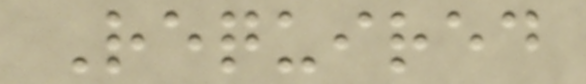Required
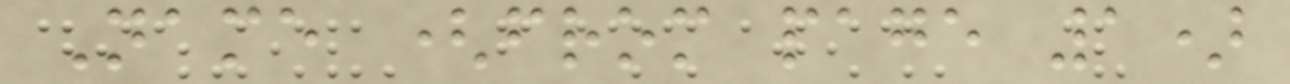Name (from page 1)
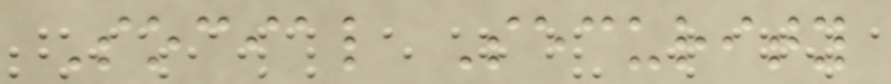Social Security
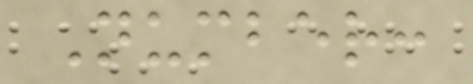Number:
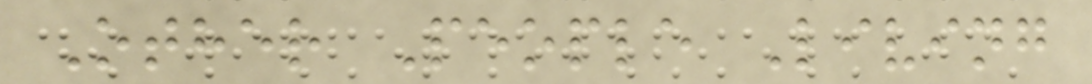Other People Living
